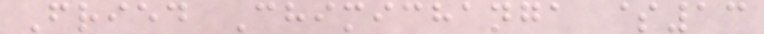Fried Chimichanga $13
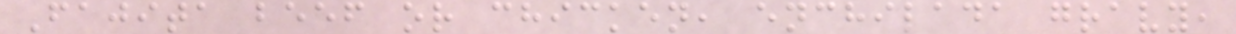Fajita beef or chicken, enchilada gravy,
